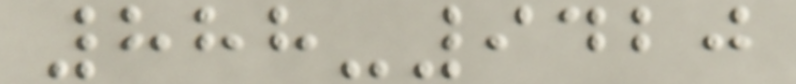888-9420
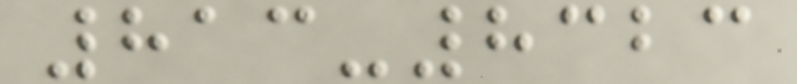813-8323
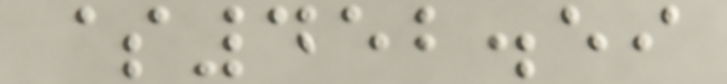$452.59
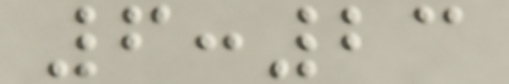6:23
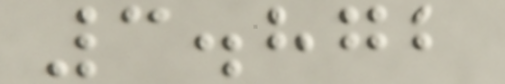3.872
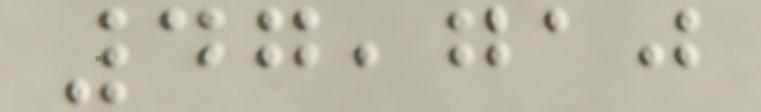47,710
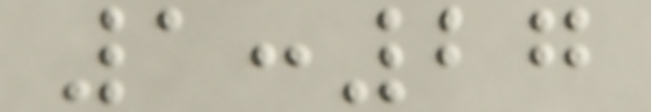1:27
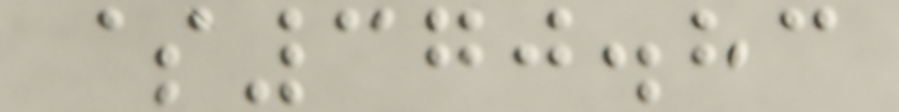$370.83
